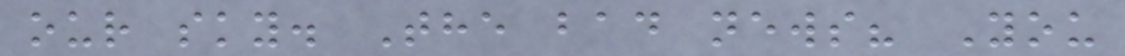our sky. The bad news? You
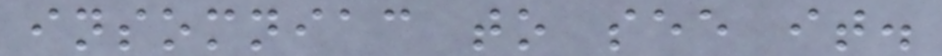insomniac to see it.
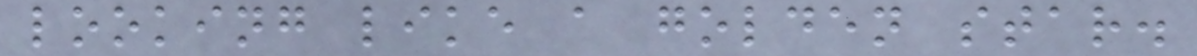looking like a golden star.
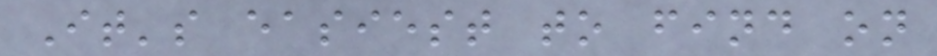It's easiest to find on
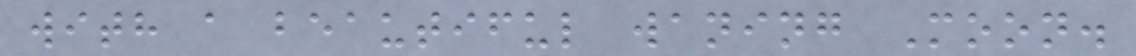with a beautiful waning Moon.
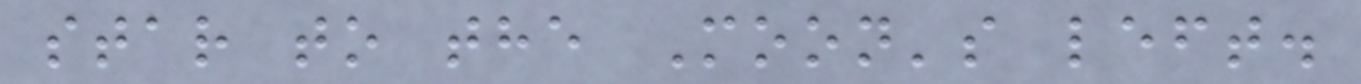star to the Moon's left.
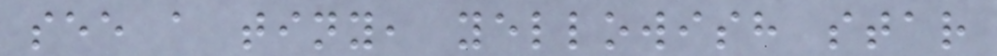see a tiny, yellowish star
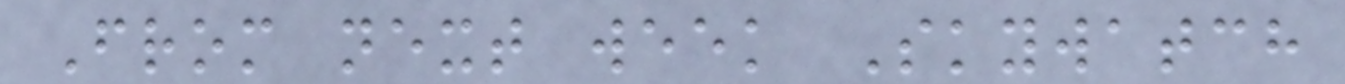From next week Skywatch
